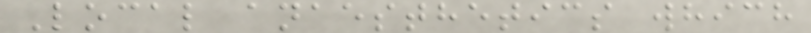Local anaesthetics which
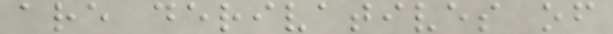are derivatives of
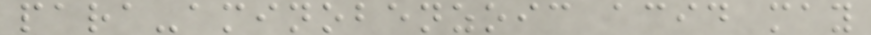para-aminobenzoic acid may
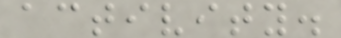activity.
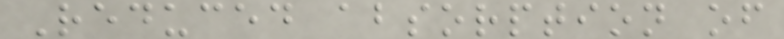Reduced absorption of
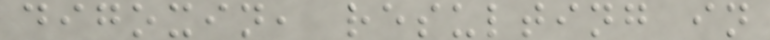digoxin, resulting in
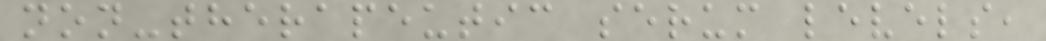non-therapeutic serum levels,
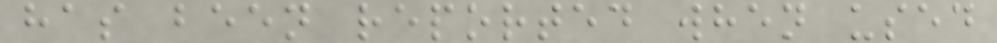has been reported when used
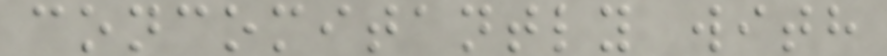concomitantly with
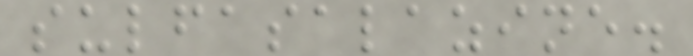sulfasalazine.
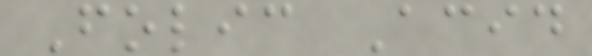Folic Acid
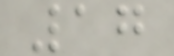17
